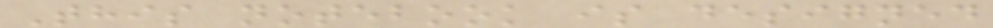This notebook is designed
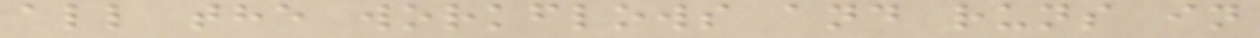all the workflows and runs in
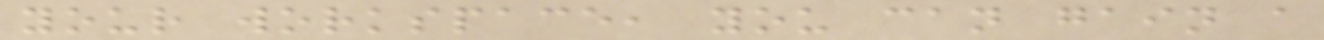your workspace, you can gain a
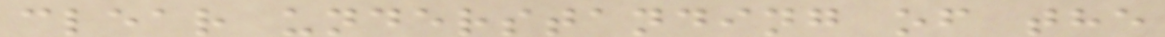clear understanding of the
